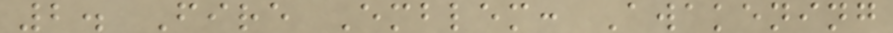2. Fire Emblem: Awakening
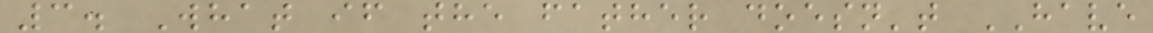3. What if the father doesn't HAVE
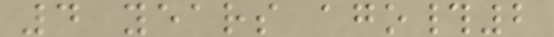4 years ago#2
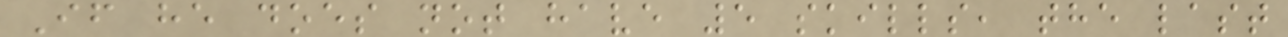If he does not have 5 skills, the last
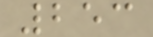253
